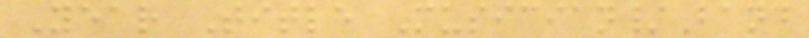Year Title Musician/Band
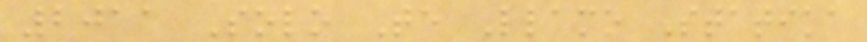2011 Solo Te Llamo Statika
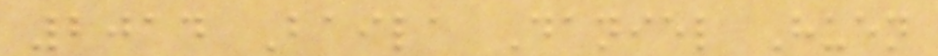2014 Baila Daniel Huen
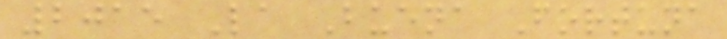2015 La Buena Fortuna
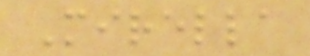Mirella
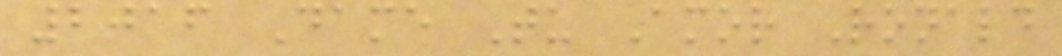2016 Dame Tu Amor Ronald
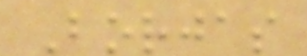Borjas
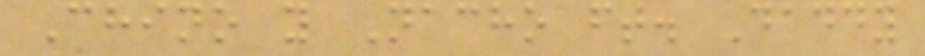Chino y Nacho ft. Daddy
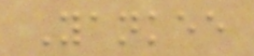Yankee
